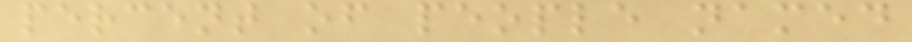percent of people named
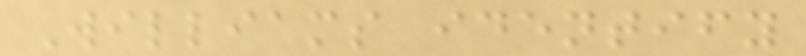Williams identify
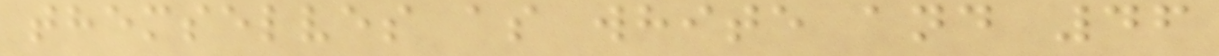themselves as white and 46
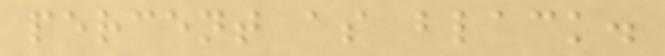percent as black.
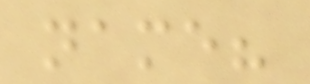name?
